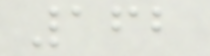162
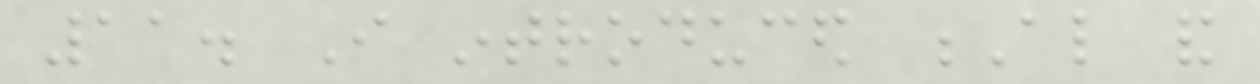11. I introduced Al and
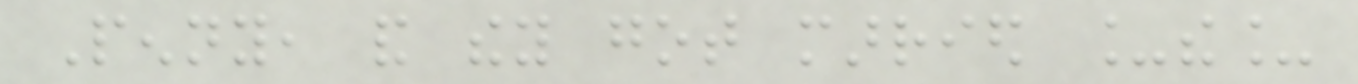Penny, and they got married _the_
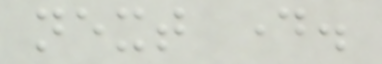next day.
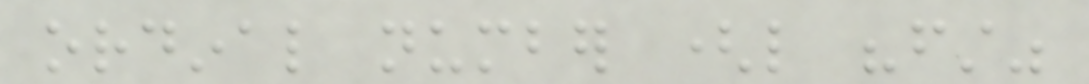ordinal number (like "first"
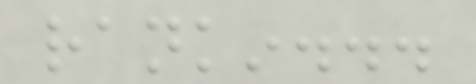rankin...
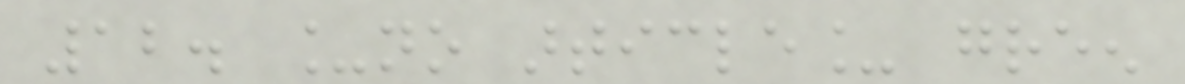12. _no article_ green
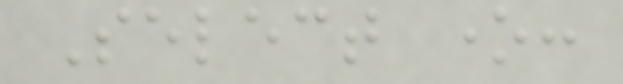Select one:
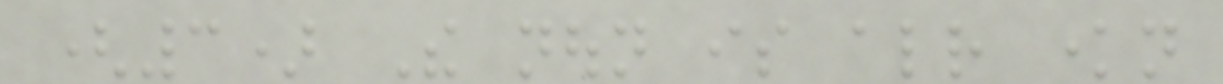(3) The noun is already known
